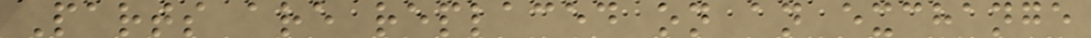Parts are replaced on an exchange
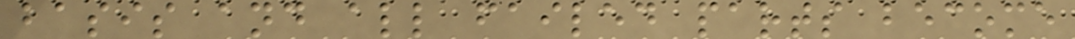basis and all failed parts become
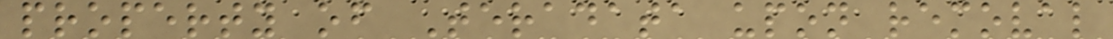property of Teradata upon removal
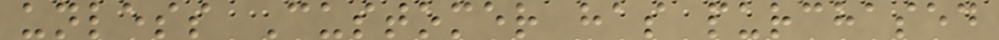unless Customer has purchased
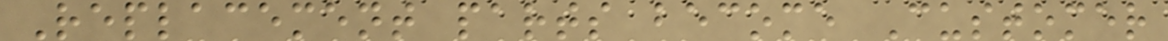Replacement parts become Customer
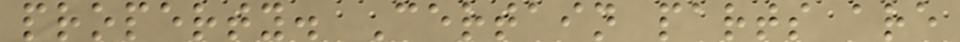property. Certain parts are
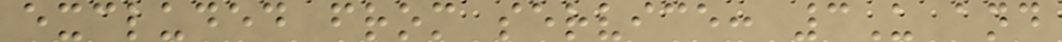excluded from service: 3U and
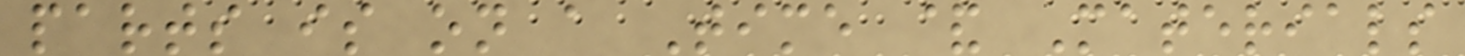parts is on a Time & Materials
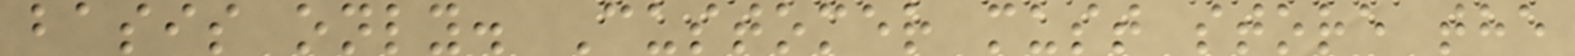basis only. Customer must store the
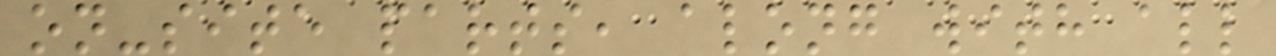on-site parts, along with all
